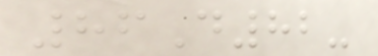86D82-
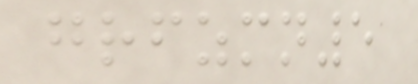grfzmn5
